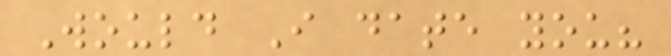Would I date you?
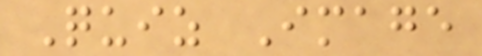Quiz Image
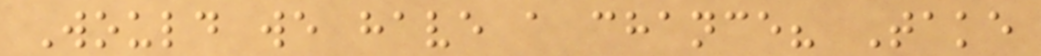Would we have a chance? Take
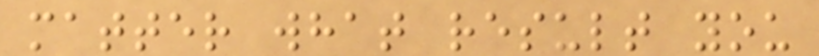matter what result you
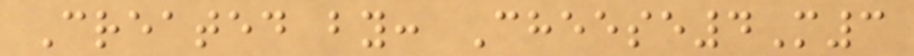Created by: Cheese4M3
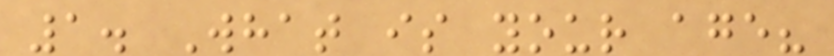1. What is your age?
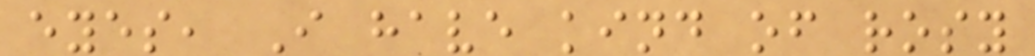eyes, I have kind of rosy
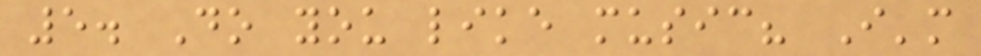5. Do you like music? I'm
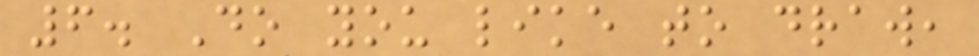6. Do you like to draw,
